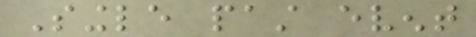Single past event
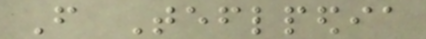From Teflpedia
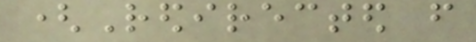(Redirected from
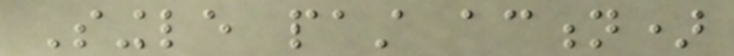Single past action)
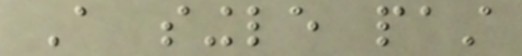A single past
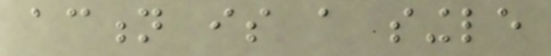action is a single
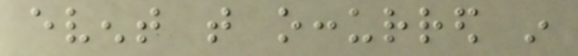event that occurred in
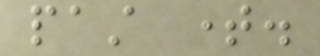past time.
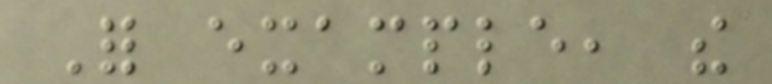For example, the
